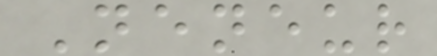Neneur
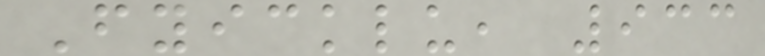Fyicklu, 933
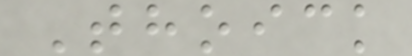Thoick
